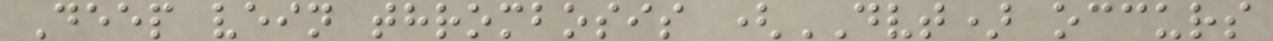Deep vein thrombosis (DVT) occurs
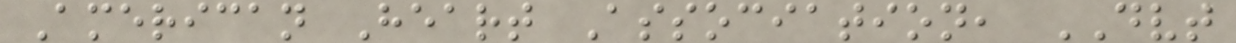American Heart Association, DVT
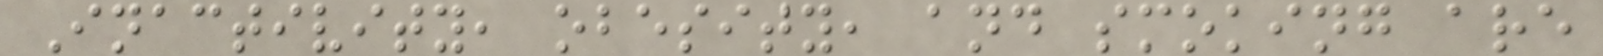Inactivity, obesity, and smoking are
